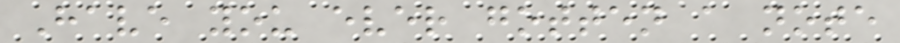Have you ever gotten a note
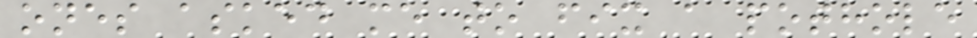ones asked me to fix a pothole
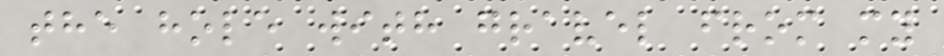the hole with gravel from my
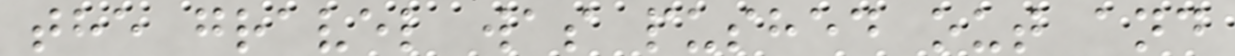the gravel was pushed out and
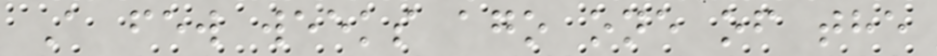A few weeks ago one of the
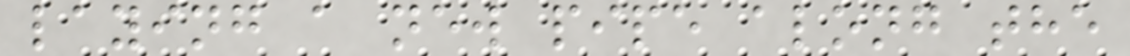laying a new pipe along the
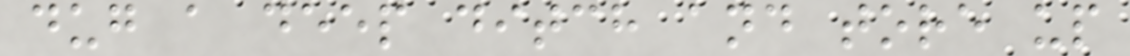dug a deep ditch and tore up
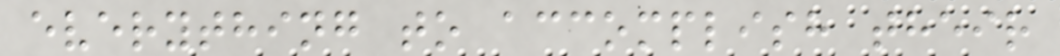everything to accomplish their
